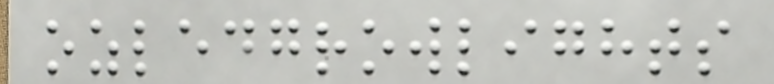ozledgrowlights
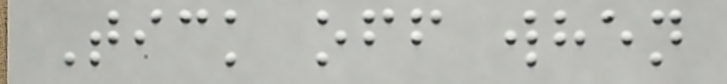Tick off when
